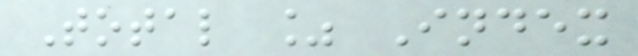Total % Index
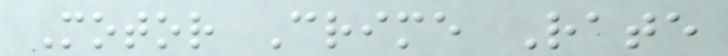Motor Crime Rate
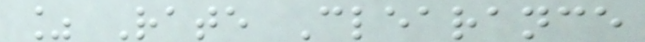% Rate Clearance
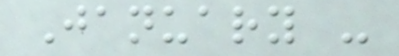January -
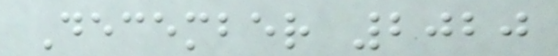December 2020
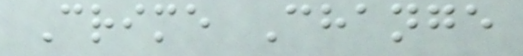Crime Change
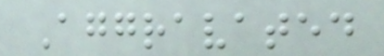Aggravated
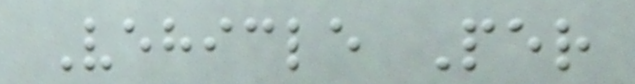Vehicle Per
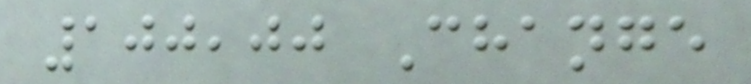100,00 Change
